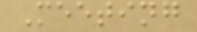Meeting
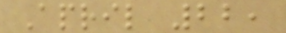April 22,
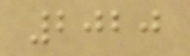2020
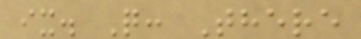ix. Q: There
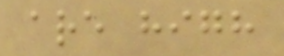are high
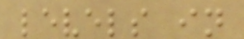levels in
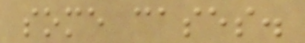some cases.
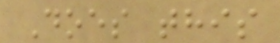Does this
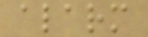alarm
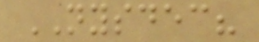NYSDEC?
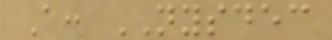A: NYSDEC
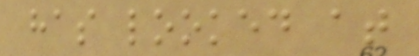has looked at
